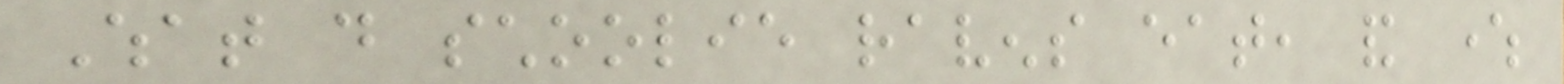What do schoolie ravens eat, and where
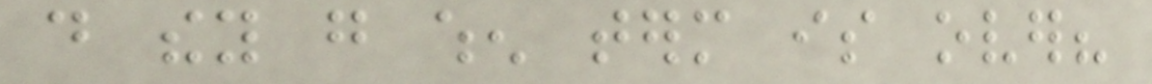do they go when term is over?
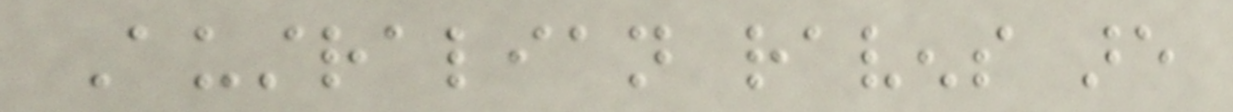Australian ravens are
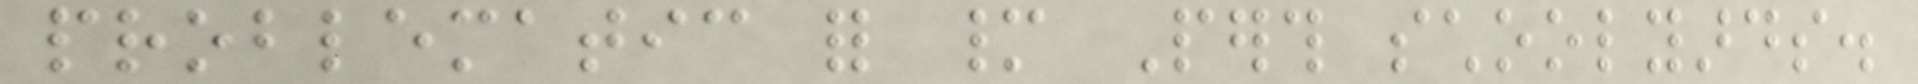problematic for many Perth schoolyards.
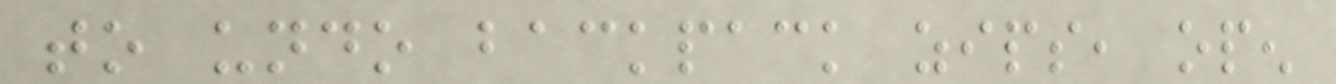to undo backpack zips, open
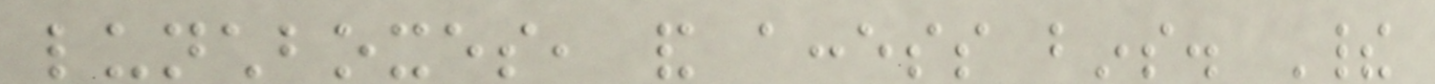lunchboxes, and access bins. Their
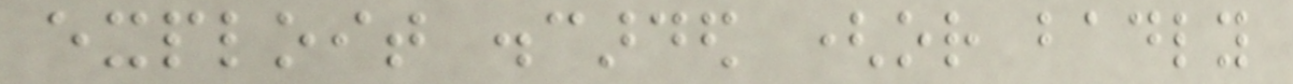exploit discarded (or badly
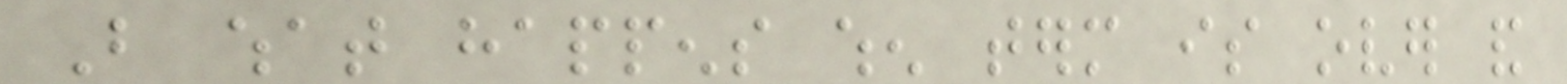But what happens when term is over and
